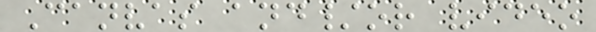Canvas and/or video
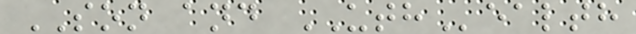SON and UTHealth
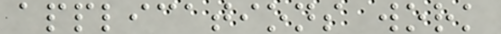applications work
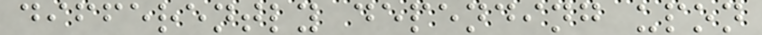differently depending upon
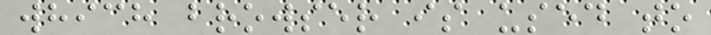which browser is used to
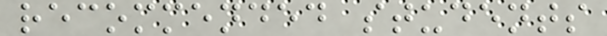recommended students
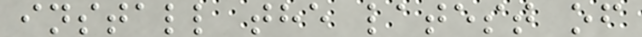install the latest of
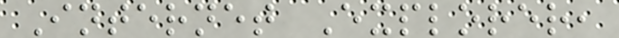Internet Explorer,
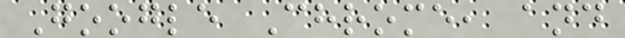Google Chrome, and
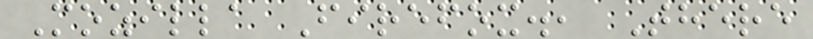Mozilla Firefox., There
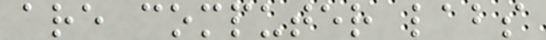are computer labs
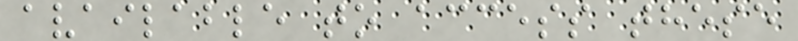available to access these
